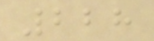228
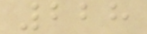228
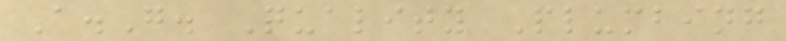A.G. Quality Plumbing
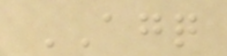AGQ
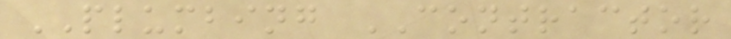PLUMBING CONTRACTOR
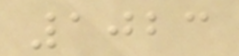1023
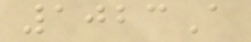1023A
